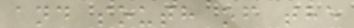and south of the
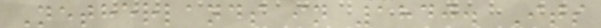Netherlands in 1840. Its
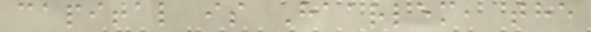capital is Haarlem, the
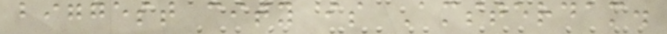biggest city is Amsterdam.
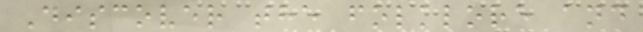Discover the folklore and
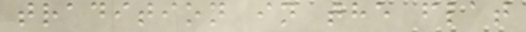tradition in the flat
